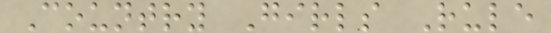Country Girls Rule
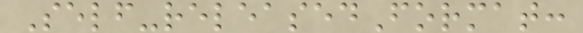Self-releasedFormat:
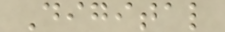Digital
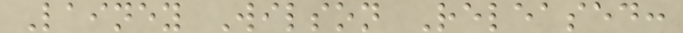Lainey Wilson Released:
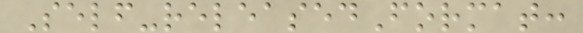Self-releasedFormat:
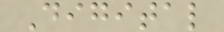Digital
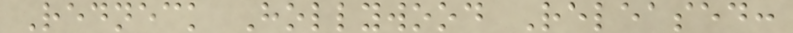Redneck Hollywood Released:
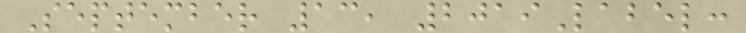September 13, 2019Label:
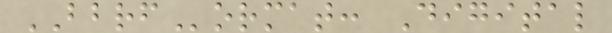BBRFormat: Digital
